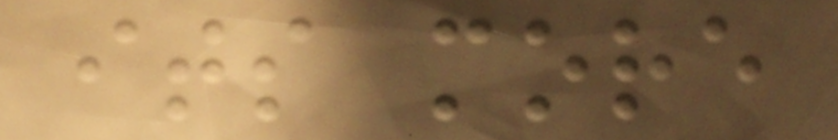its more
